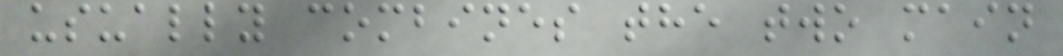usually combines the two main
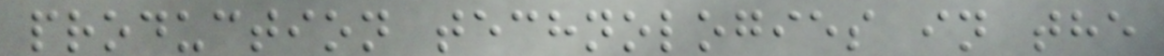production technologies in the
